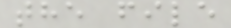the file
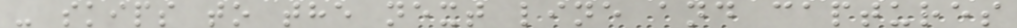- skips to the next line and captures
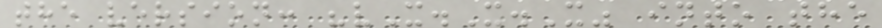the version: "vX.X.X" into the
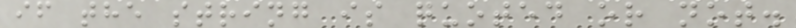if the string is quoted or not.
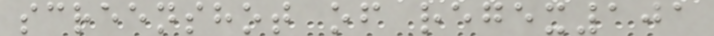screenshot of regex101
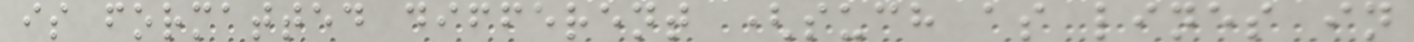is formatted different (such as lines in
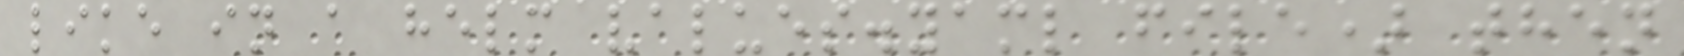like in a helm values.yaml file) then
